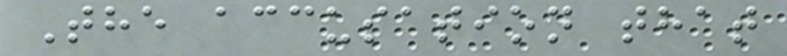The accusation that
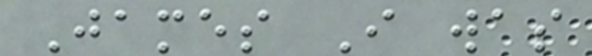James I was
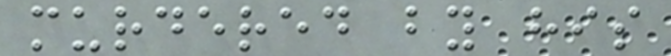murdered by his
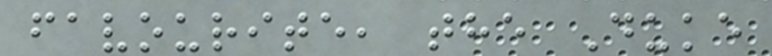favourite, the Duke
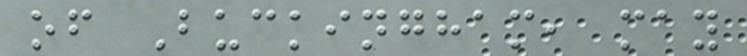of Buckingham, may
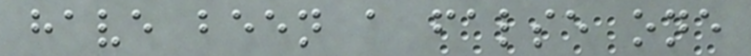have been a false one
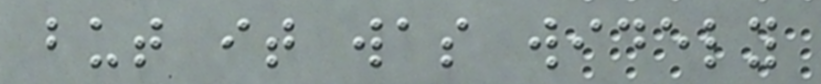but it was widely
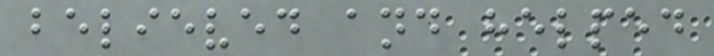believed and helped
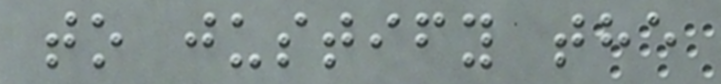to justify the
